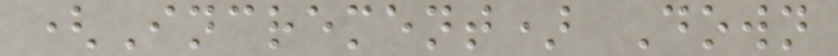(Increment) Down
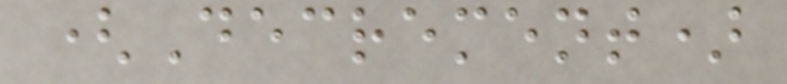(Decrement)
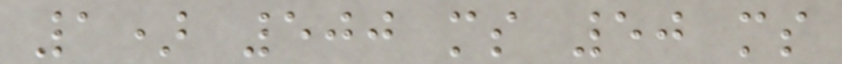1) 500 ms 50 ms
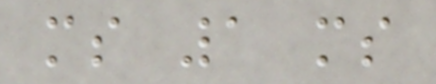ms 1 ms
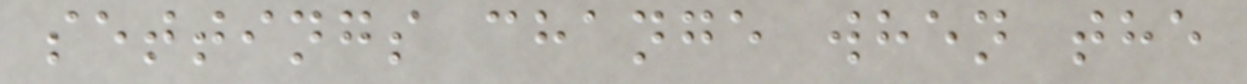settings change when the
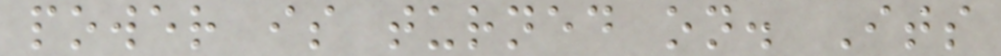power is turned on. Its
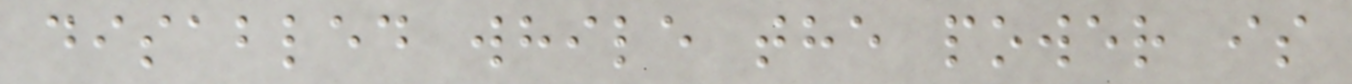disabled while the power is
